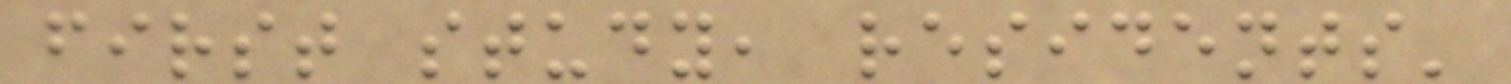first study, residents'
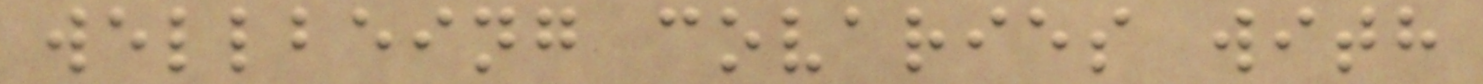wellbeing covaries with
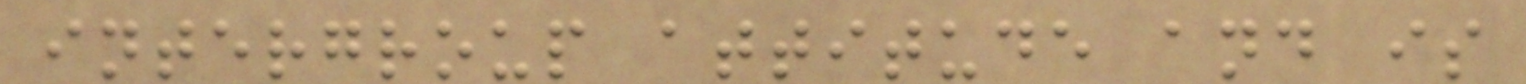intergroup attitude and is
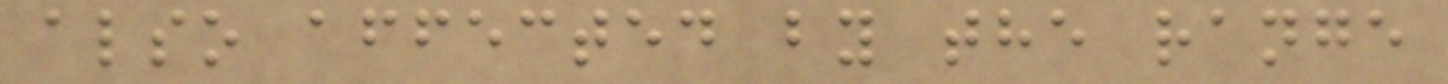also affected by the range
